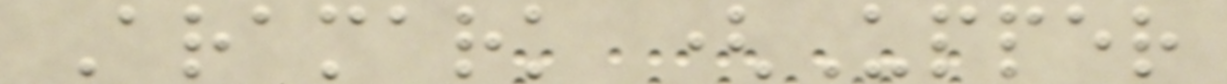Aramark (Upper
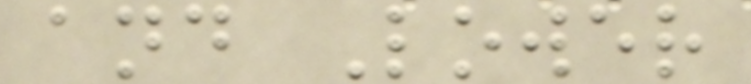and Lower
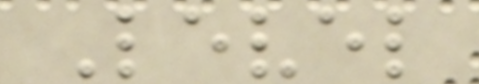Level
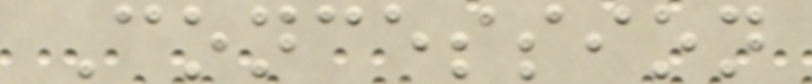Concession
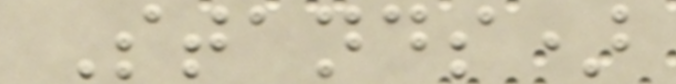Stands)
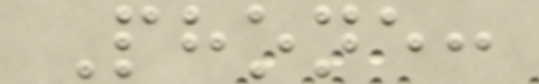Phone:
